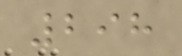298
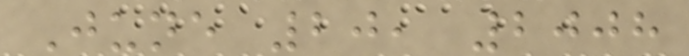June 20, 2008
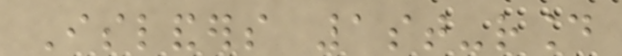Islanders 1st-round
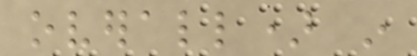overall) in
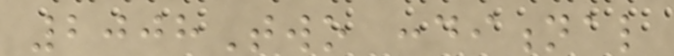2008Two conditional
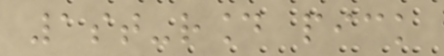1st-round pick
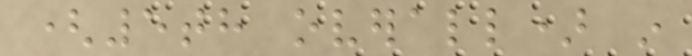(5th overall) in
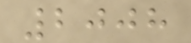2008
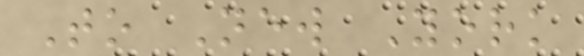To New York
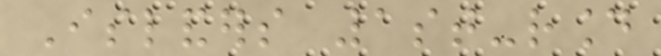Islanders 1st-round
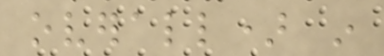overall) in
